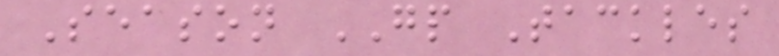Season GP Tackles
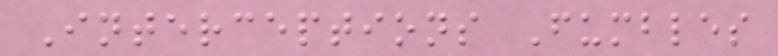Interceptions Fumbles
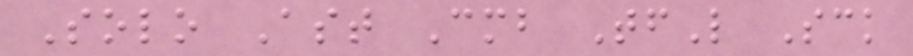Solo Ast Cmb TfL Sck
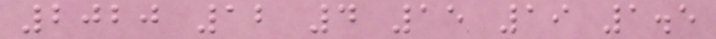2020 12 4 15 19 1.5
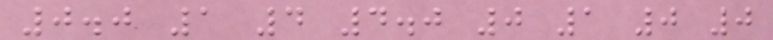0.0 1 4 4.0 0 1 0 0
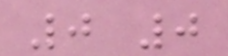0 0
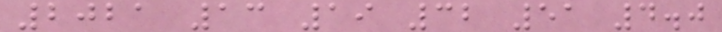2021 13 19 32 51 4.0
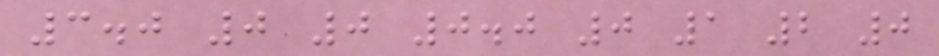3.0 0 0 0.0 0 1 2 0
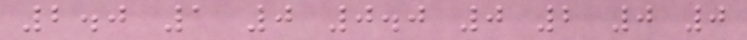2.0 1 0 0.0 0 2 0 0
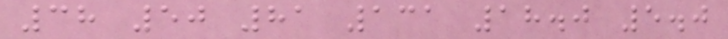38 50 81 131 18.0 5.0
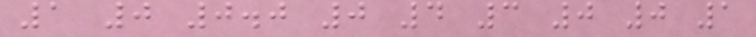1 0 0.0 0 4 3 0 0 1
